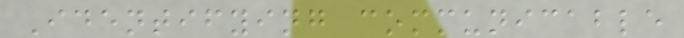Identifying communicable
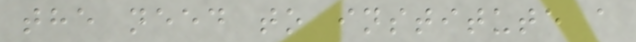the need to institute a
